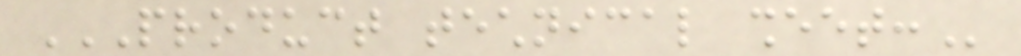PRODUCT TECHNICAL SHEET:
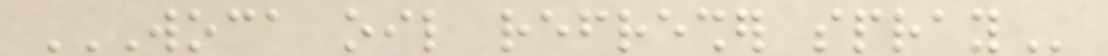WOCA OIL REFRESHER SPRAY
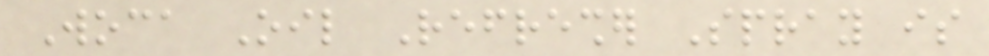Woca Oil Refresher Spray is
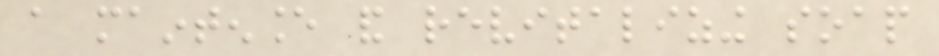a maintenance and revitalizing soap
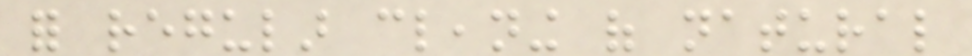for regular cleaning of natural
